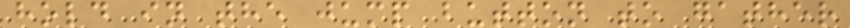hold in the jump button to gather
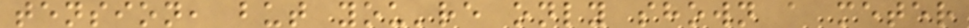tension, but you're only shown a meter
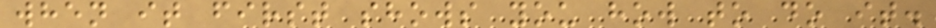when it first shows you how to do it.
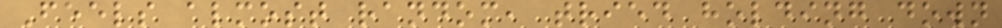Feels almost random, tried holding down
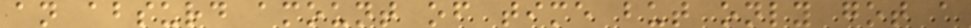an absurd amount of time but only got a
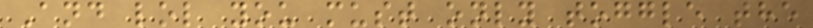And lol you must only toggle the
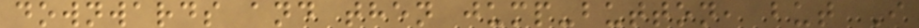downwards and then jump-button, but I
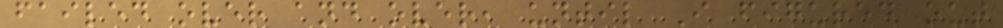failed over and over, until I figured out
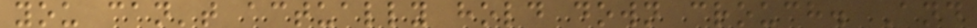you can't actually hold down crouch. And
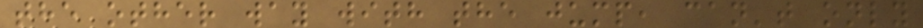the other way with the jump, can't only
